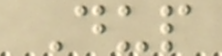Dup
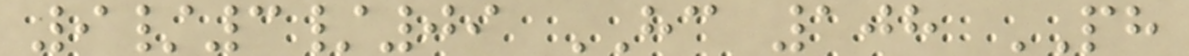9/3/09 HC 108 PH
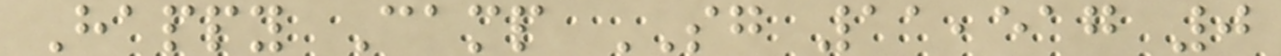Happy Camp SG 11,517 0
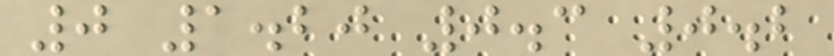0 1.20 0.3 0.2
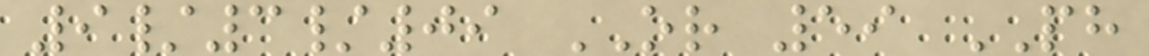9/3/09 OR 59 PH
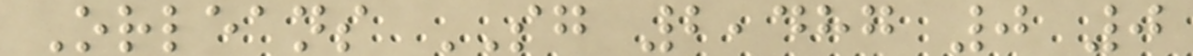Orleans SG 2,487 0 0
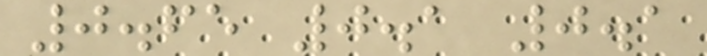0.65 0.1 0.1
